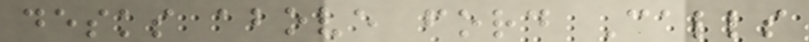desks above ford Calls
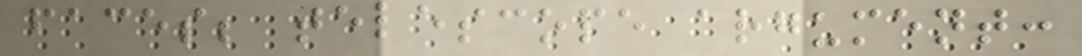faces; telescope argument:
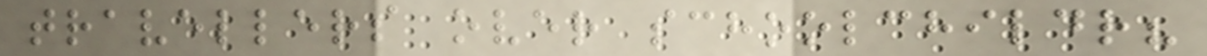travellers over schoolchildr?
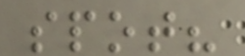spot?
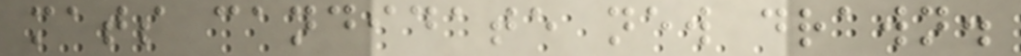mats candidate new drawn.
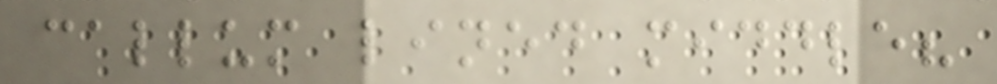callum lined middle?
